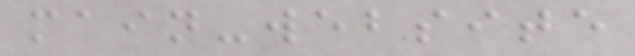main-website
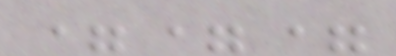===
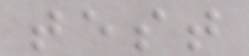test
